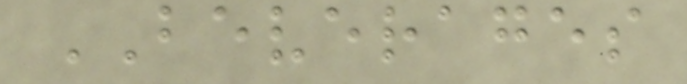BEVERAGES
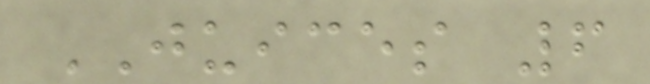JUICES 6
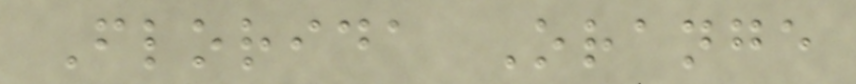Florida Orange
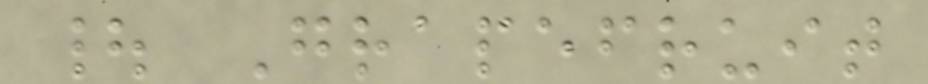| Grapefruit
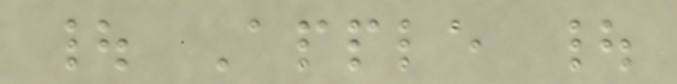| Apple |
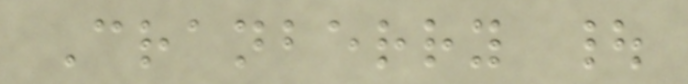Cranberry |
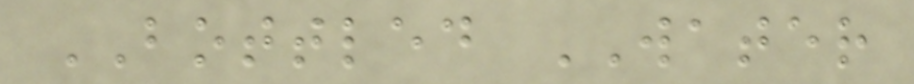BOTTLED WATER
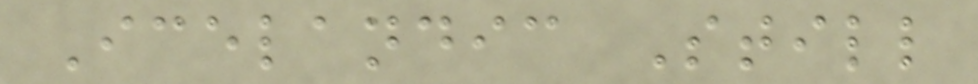Icelandic Still
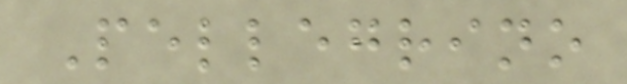Pellegrino
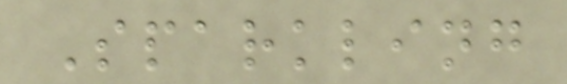Sparkling
